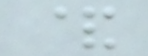&
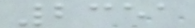2351
